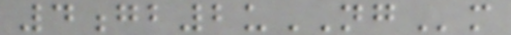4gb2uNGm
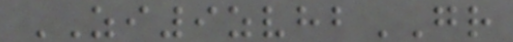ZI9zvhbGR
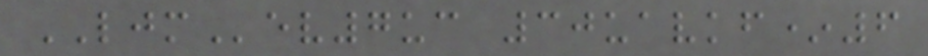LJMev7uc 30uavkf*6
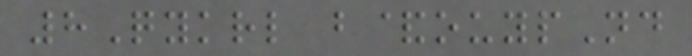8Qykrl b&ouypNd
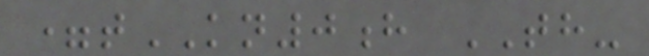=tKN0h TH-
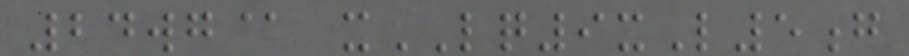24wg@ xLQ9xL5g
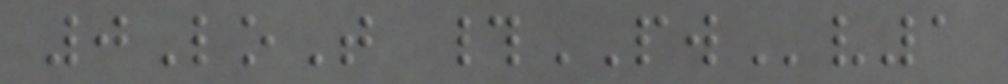0LoT #PWv1
